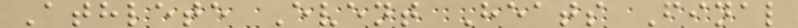Athlete Event Heats Final
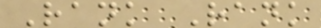Rank Rank
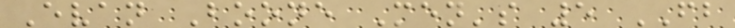Evan Boone Men's 5 FB
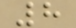8
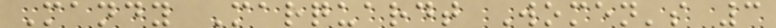Mandy Marquardt Women's 3
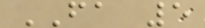FA 5
